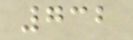732
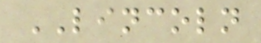LINCOLN
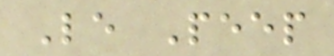Le Peep
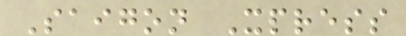Saigon Xpress
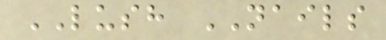LUSH NAILS
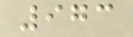973
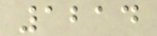1214
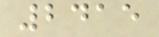2415
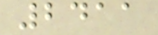2411
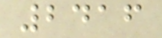2416
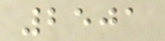2501
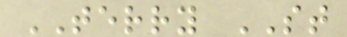TERRY ST
